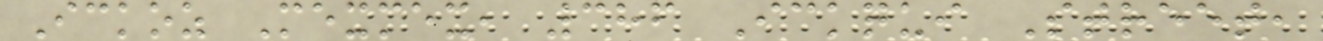Ickoz Mexmex, 386 Ickqui Street,
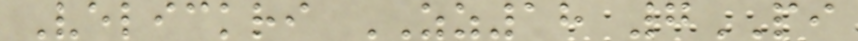Velickri ZZ18 7PI
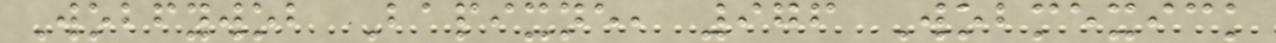Wobfywob Bapixne, 976 Wobmexick
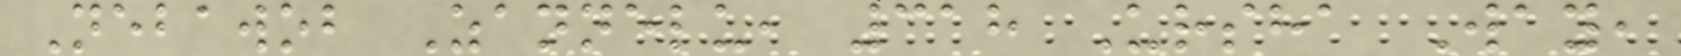Nebawob Zannelu, 318 Ursha Way,
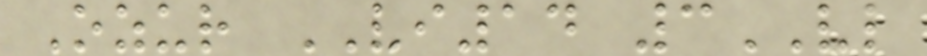Ozur VI14 3VL
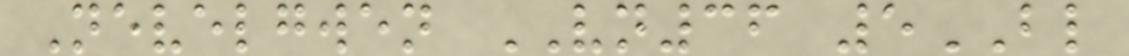Nevelgwen VN36 5BL
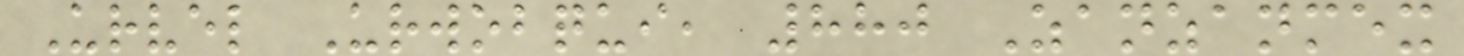Urvel Urwobqui, 880 Zanzanmex
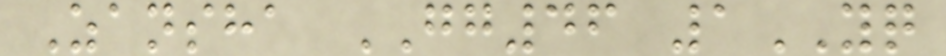Zansha GG46 1YQ
